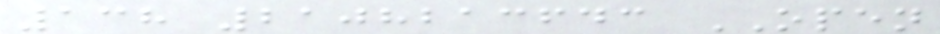138 2108213643 OPEN
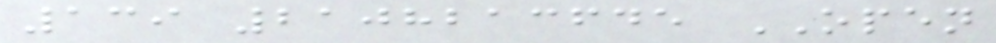139 2108213645 OPEN
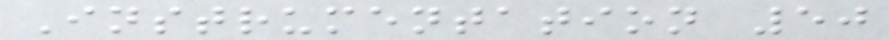Instrumentation 50
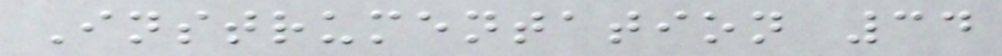Instrumentation 34
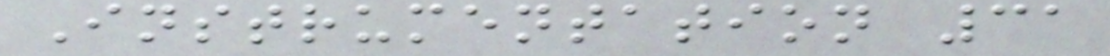Instrumentation 31
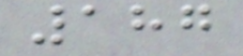187
